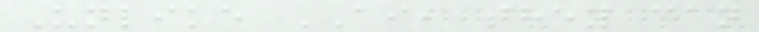Unlike AI, they can
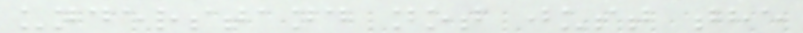understand not just the
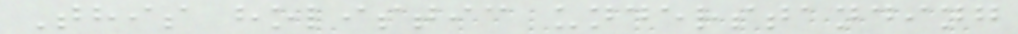This holistic understanding
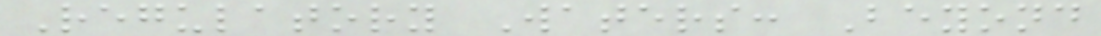Regulatory Waters: Beyond
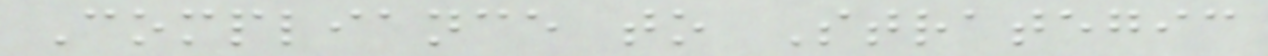Compliance to Strategic
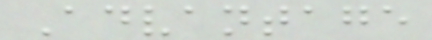Advantage
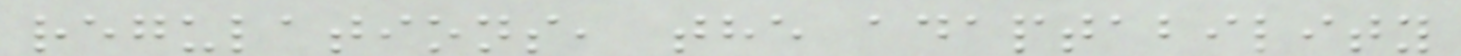regulations, the adaptability
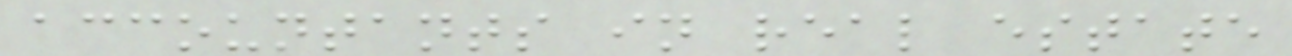accountants in real estate
